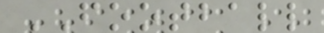FOOTBALL
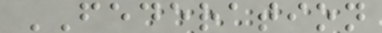FEDERATION
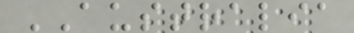AUSTRALIA
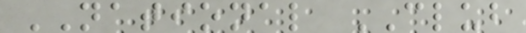NATIONAL CLUB
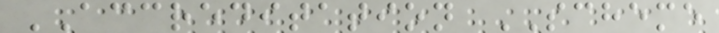ACCREDITATION SCHEME
